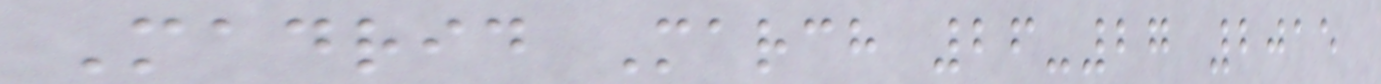Madrid March 26-27 2015
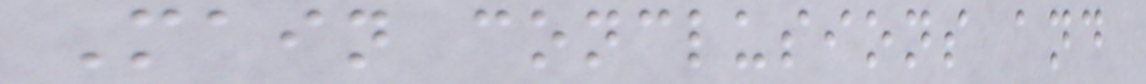Main conclusions and
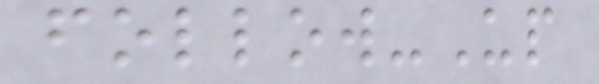follow-Up
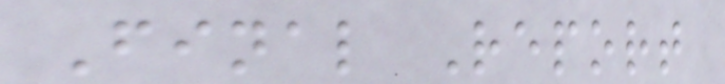Final Report
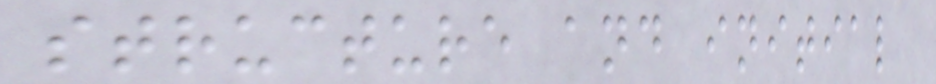structure and initial
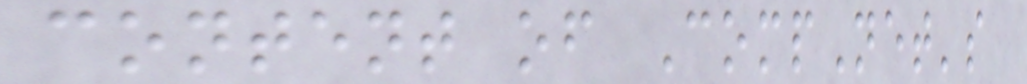content of CompNet's
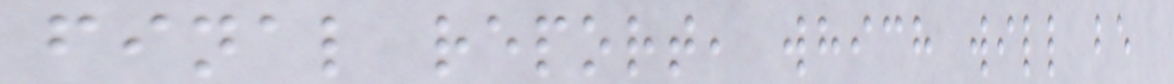final report, which will be
